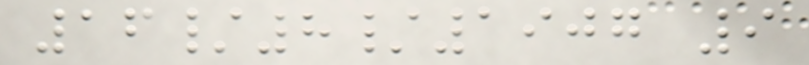16/8/1907 9
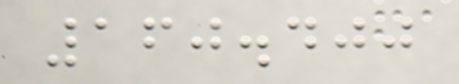160.400
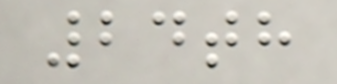24th
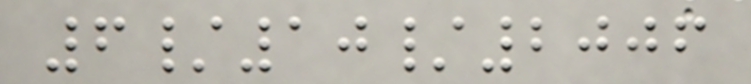6/10/2006
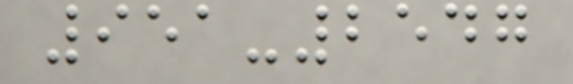951-2547
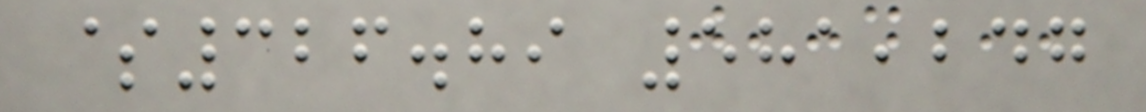$326.89 581,247
